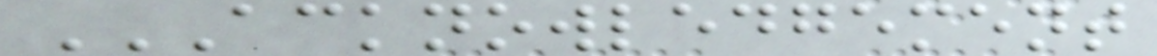ACKNOWLEDGEMENT
